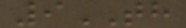9TH
